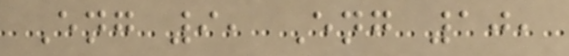Eng 9, Eng 10,
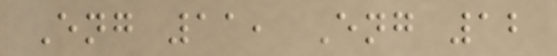Eng 11, Eng 12
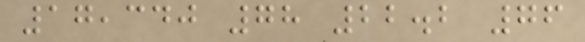17,340 78 22.2 76
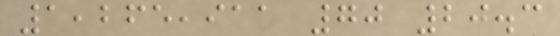1,265,911 70 20.3
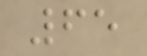65
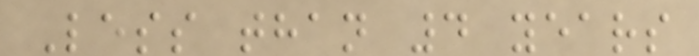Less than 4 years
